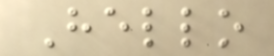Hello
